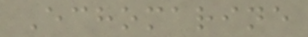Echomarine
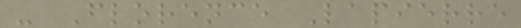- Florence Lapierre
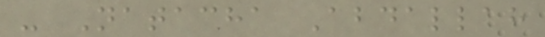- Natacha Abdallah
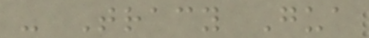- Tracy Gua
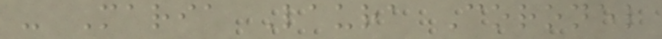- Maria Laura Coronel
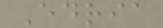Edria
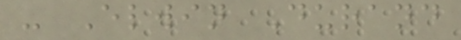- Elwin Durand
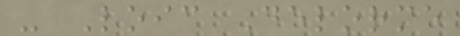- Loic Delorme
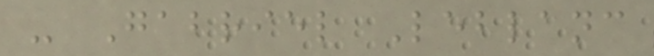- Gabriel Leblanc
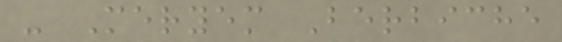- Meryem Berbiche
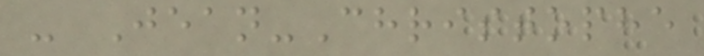- Jean-Christophe
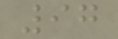97
